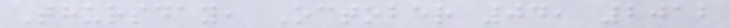Thursday, October 04, 2012
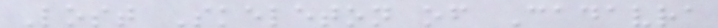Lost Skeleton of Cadavra
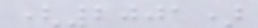(2001)
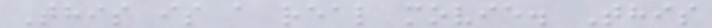This is a real movie. This
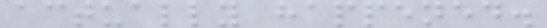actually happened.
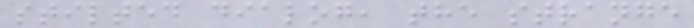stilted dialog, the strange
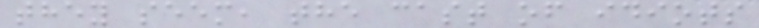they seem, the cast of idiots
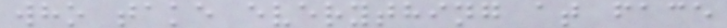who take everything at face
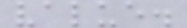value.
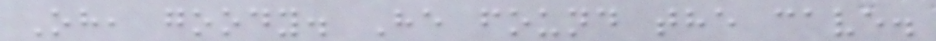Oh, goody. He found the cave.
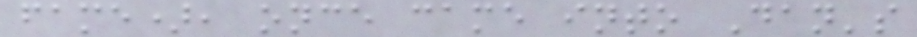fame), once came into Dan's
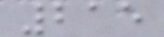215
